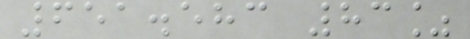651.583 83%
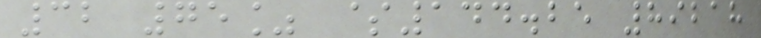32 75% $144.25 89218
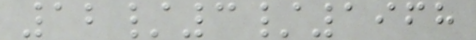12/3/1968
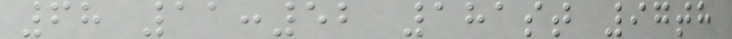68 11:52 181st 97th
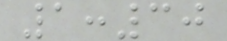1:30
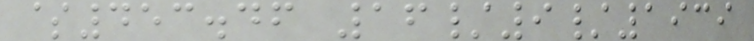$453.46 16/9/1939
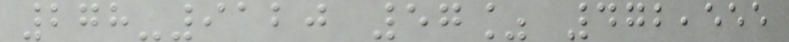278-9120 57% 472,555
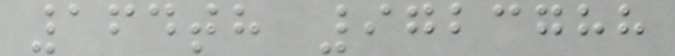164th 9723788
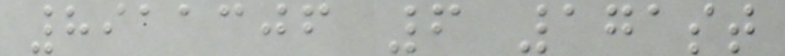8911306 6 171st
